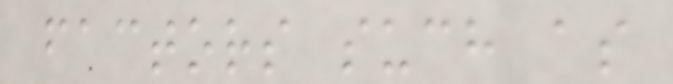factors such as
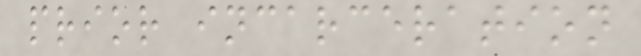prior incarceration
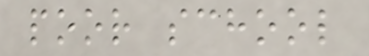poor school
